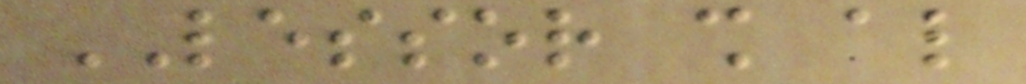LESSOR shall also
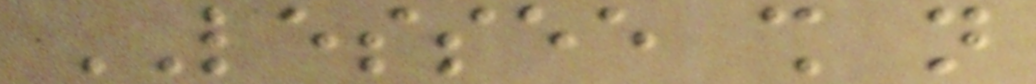LESSEE shall not
